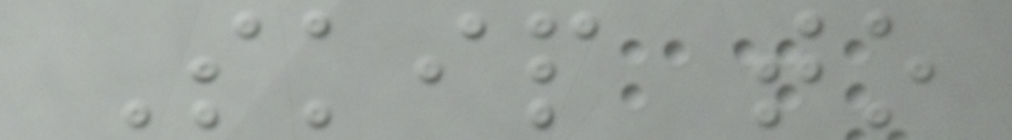Skip to
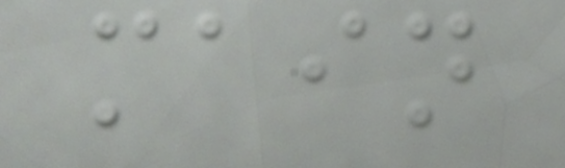main
